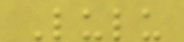Lulu
